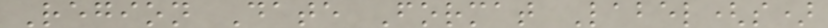Region Date Format Label(s)
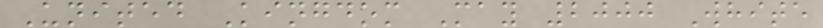United Kingdom May 2000 White
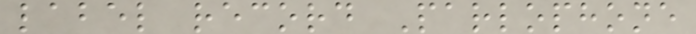label record Parlophone
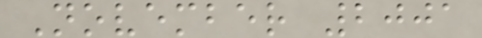November 2001
